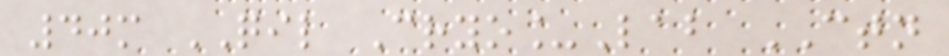40m QIL Cryo_Lab CTN
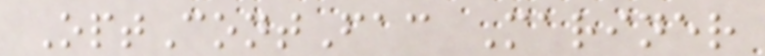OptContFac Mariner
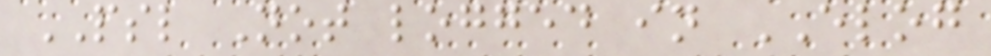PSL Not logged in ELOG
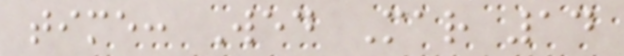time: Wed Mar 14
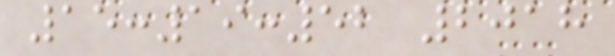15:19:52 2018
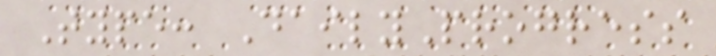Type: DailyProgress
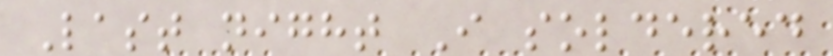Last night I soldered
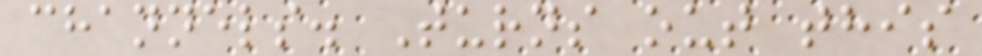channels. Turns out this
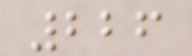226
